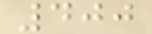400
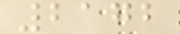2172
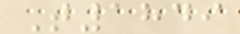T1849
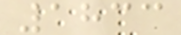1833
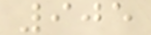905
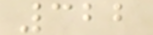322
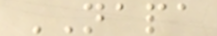NAPA
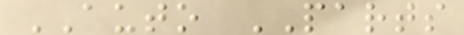AUTO PARTS
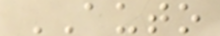AUTO
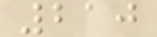210
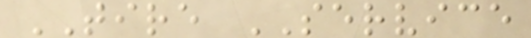TIRE SERVICE
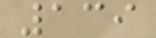139
